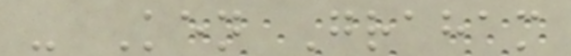- Ken Graham
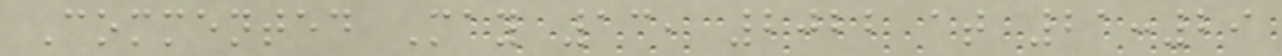Commented May 13, 2022 at 21:29
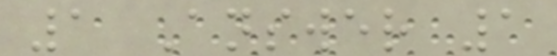1 Answer 1
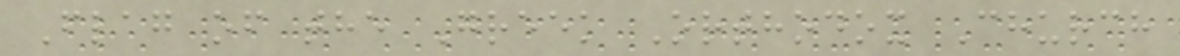Flag of the Greek Orthodox Church
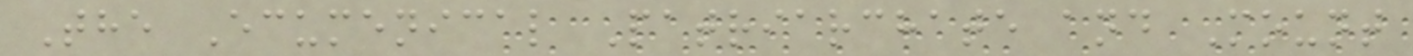The Ecumenical Patriarchate and Mount
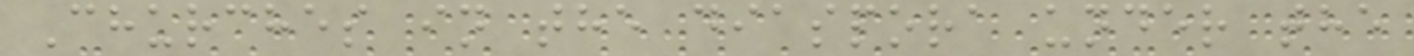Churches in the diaspora under the
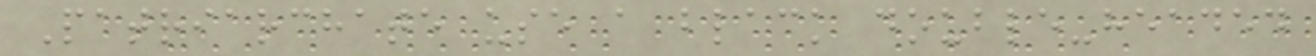Patriarchate use a black double-headed
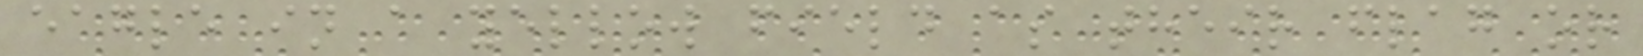eagle in a yellow field as their flag or
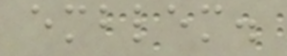emblem.
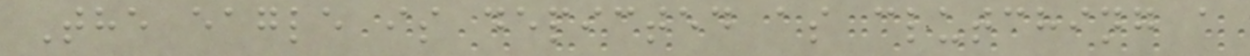The eagle is depicted as clutching a
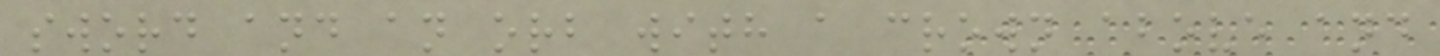sword and an orb with a crown above and
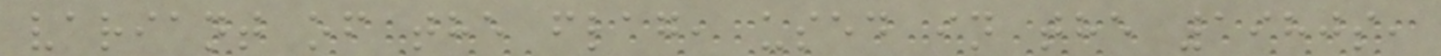variant of the flag, used in the 1980s,
